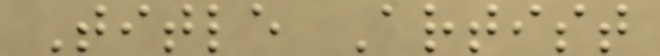Title Artist
